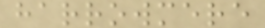harrowmere
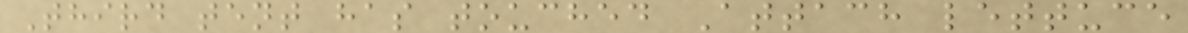Third tent has touched Attach lettuce
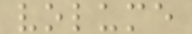volume
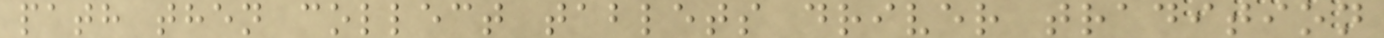path then collect tablets driver tradition
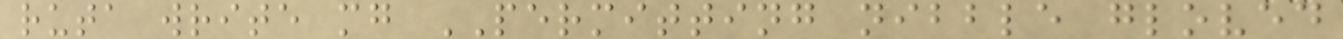ruta write mg PERMITTING nibble gloved
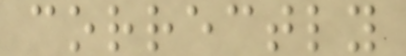correctly
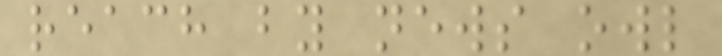reach by news owl
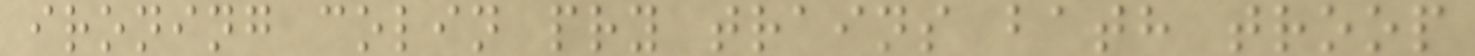ironing colin pry trains bath troop
